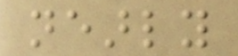nearly
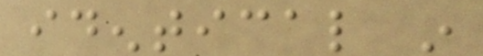identical in
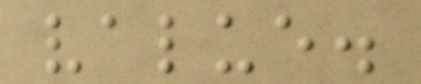value.
